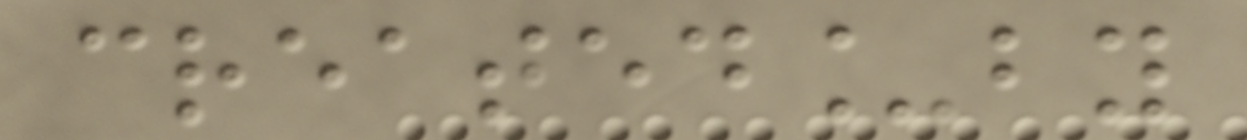created_by
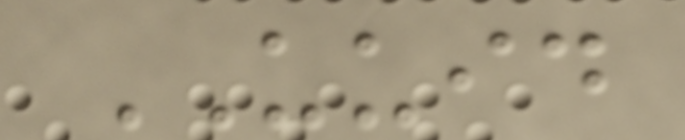UUID
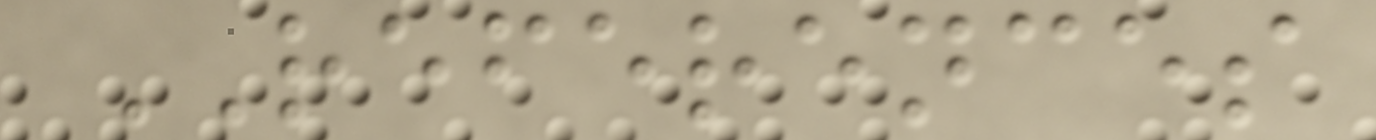REFERENCES
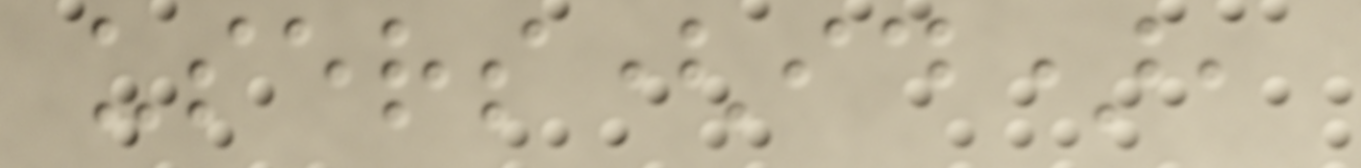users(id),
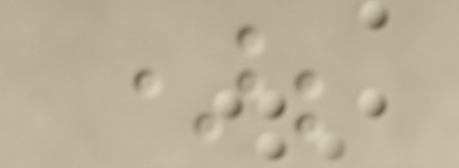);
